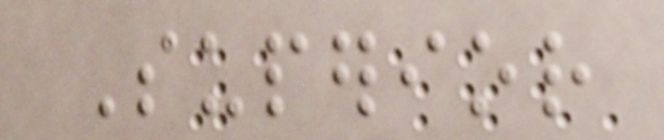Superior
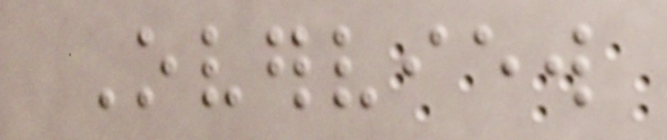Overview
